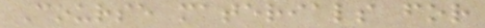Course materials for
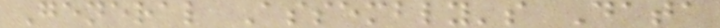General Assembly's Data
